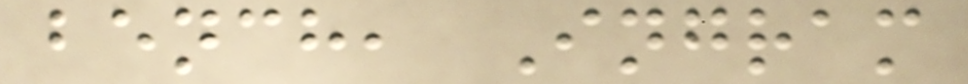bench, Ingram
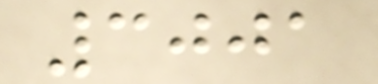3001
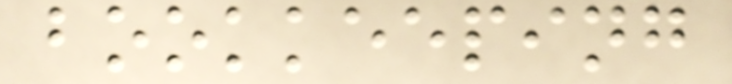bookkeeping
